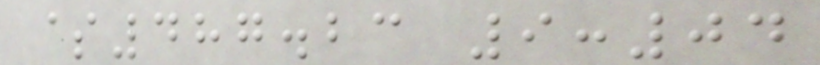$487.23 9:04
